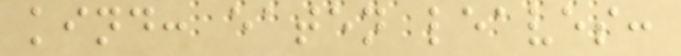kind: eaten leaves:
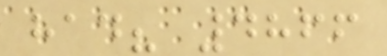had? 4866
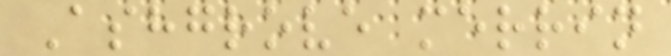Ashgrove merrin
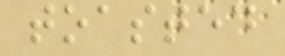toasted
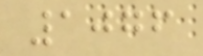1076
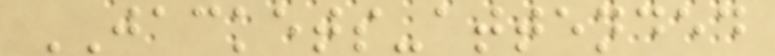JACKETS-attended
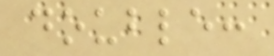double:
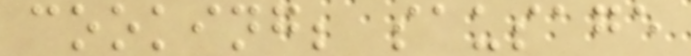cooking; sausage
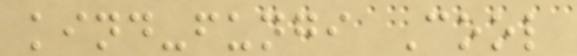kind-fungi Cool
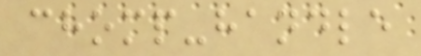chomp-handle
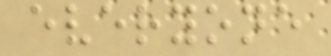everyone
